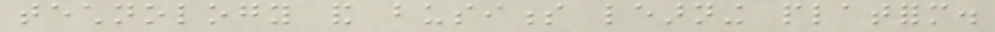technology and business learning platform.
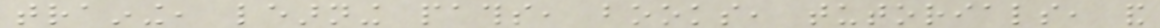training, learning paths, books, tutorials, and
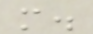more.
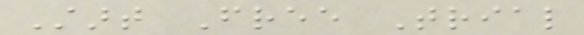Start Free Trial
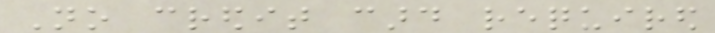No credit card required
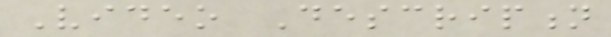Video Description
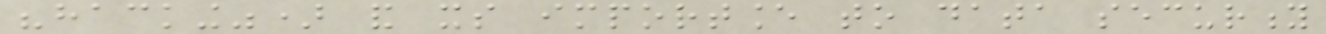"hacking") and its importance to data security
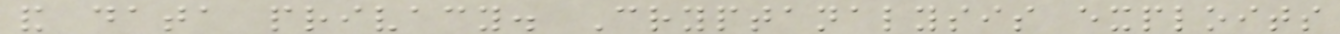and data privacy. Cryptanalysis exploits
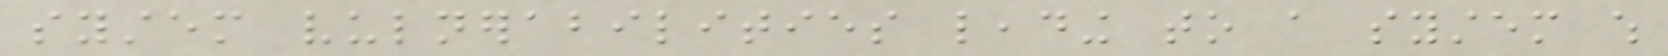system vulnerabilities leading to a system which
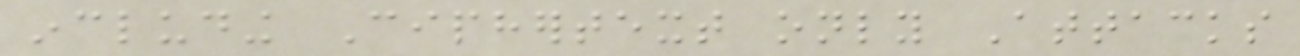including Ciphertext only Attacks
